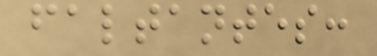faltantes:
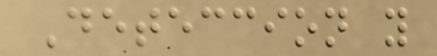Deteccion y
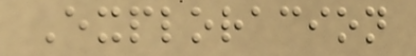Exploracion
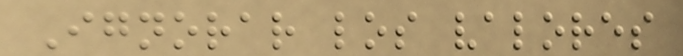Ignorar los valores
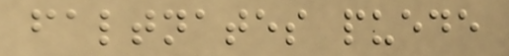faltnates puede
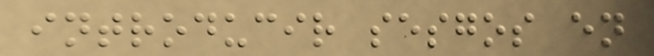introducir sesgos en
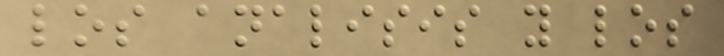los analisis y los
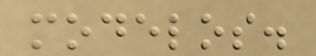modelos.
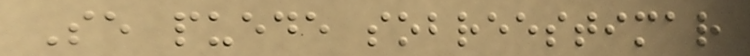Se puede sobreestimar
